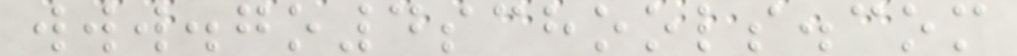www.go4schools.com
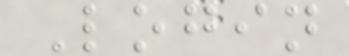Login
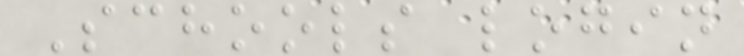Schools login
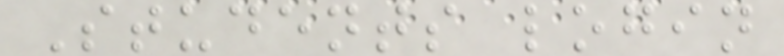Students login
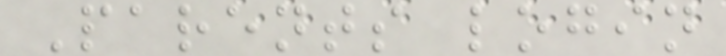Parents login
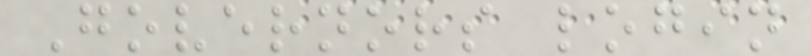Governors login
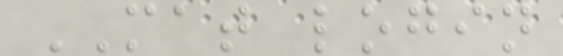MAT login
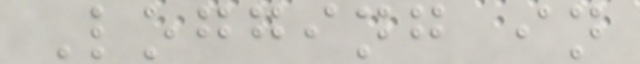Logging in
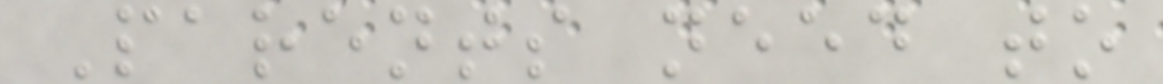Parents need to
